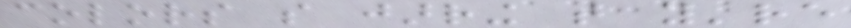colors so jarring that you're
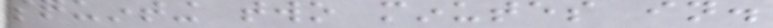squinting two minutes in.
